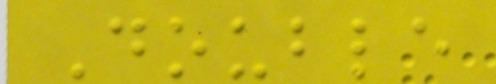Double
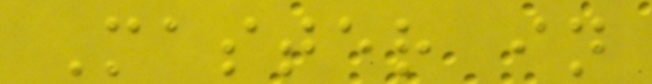Master in
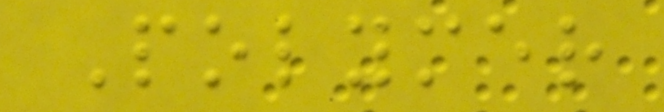Polymer
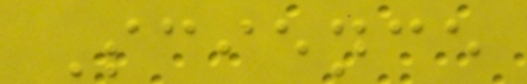Science
